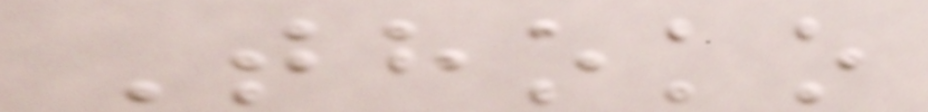Thoko
